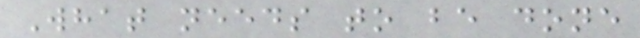What needs to be done
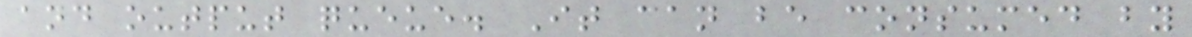and output queue. It can be consumed by
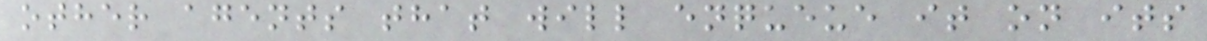other agents that will enqueue it on its
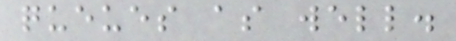queues as well.
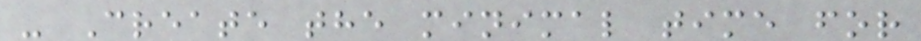- Create the minimal time for
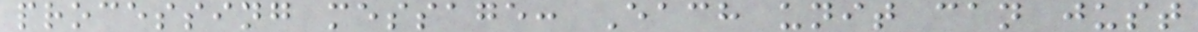processing message: Each unit can just
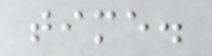time.
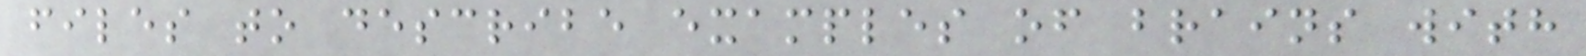files to describe examples of brains with
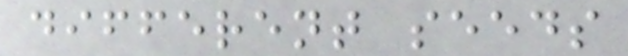different seeds
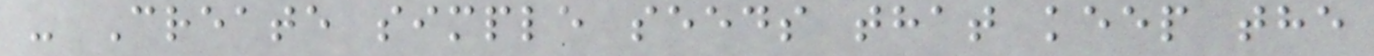- Create simple seeds that keep the
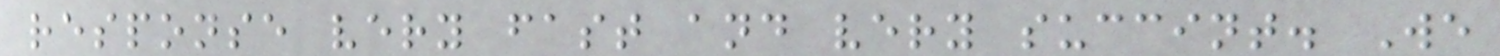response very fast and very succint. We
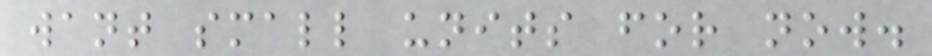want small units for now.
